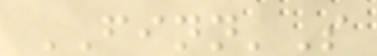FINN'S
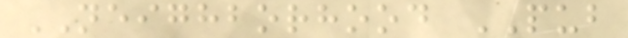NEIGHBORHOOD PUB
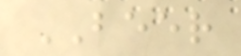BEER
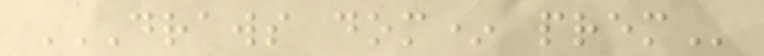DRAWS DOM* PREM
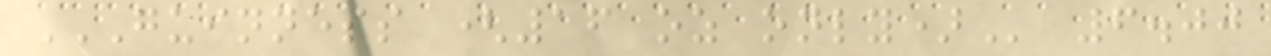GUINNESS (16 OZ ONLY) 6.00
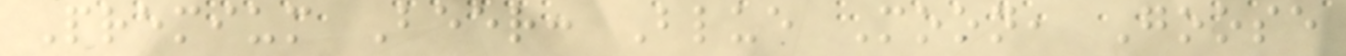Premium Beer: Blue Moon, Goose
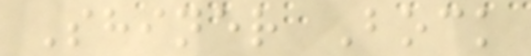Shiner Bock
